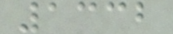1332
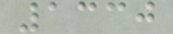1330
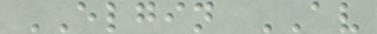ELGIN AV
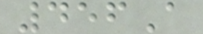456A
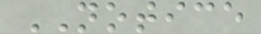NOTICE
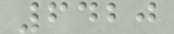6420
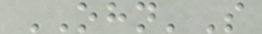OHN'S
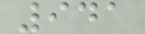941
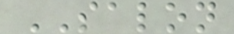SALON
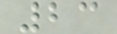23
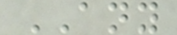ANY
